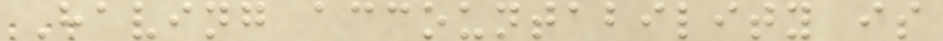Having accountability is
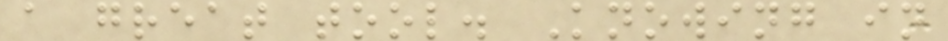a great tool. Knowing in
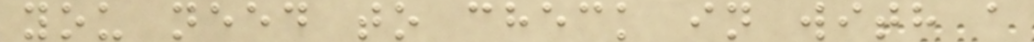you need to check in with a
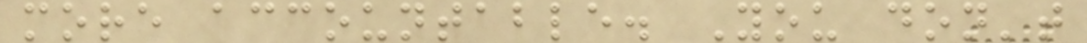more accountable. You don't
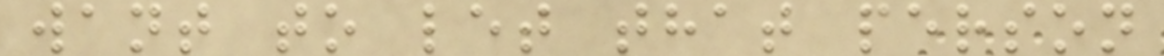want to let that person
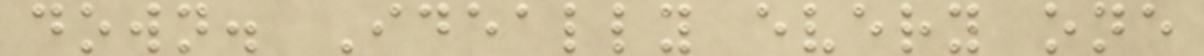down. Ideally every one
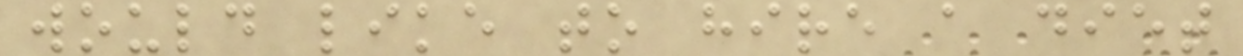would like to hire a diet
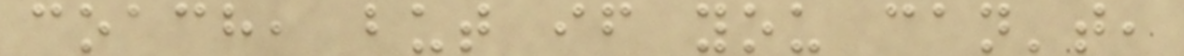coach, but if you can't,
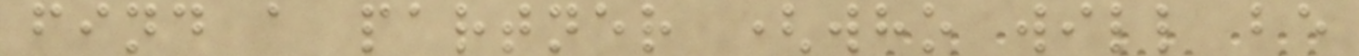find a partner (who will be
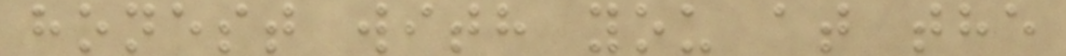honest with you at the
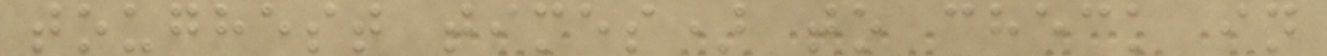toughest times) to check in
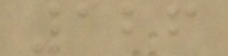126
